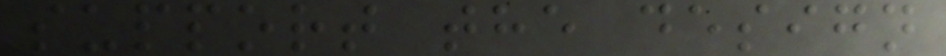support the design
